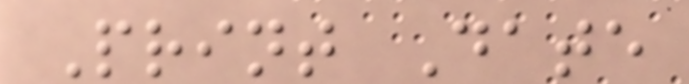Print Date
